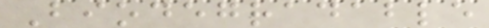Biodegradable
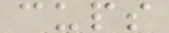cups
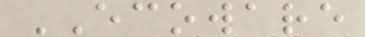ECOWARE
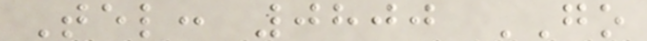Tel: 0800 GO
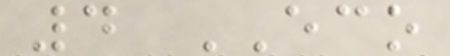4 ECO
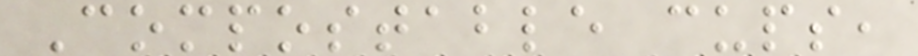Compostable cups,
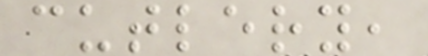cutlery,
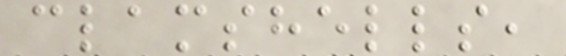clamshells,
